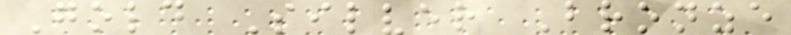Gold Silver Bronze
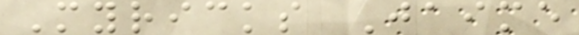Myricks Jaime
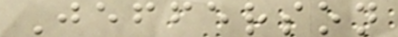Jefferson
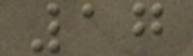17
